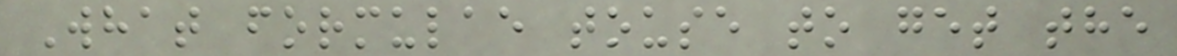What formulae touse to get the
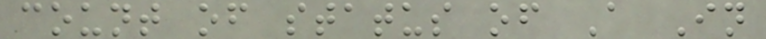count of status of A In
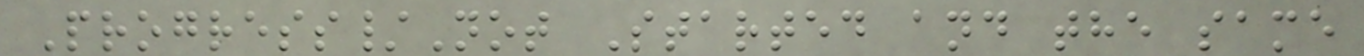Progress/Not Started and the same
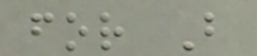for B
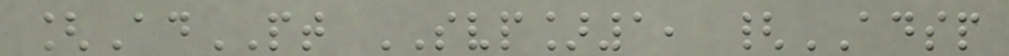[AdPT SVP]1, {ADSP
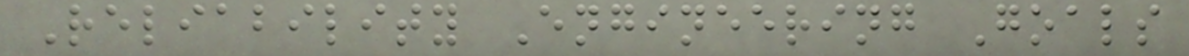Reliability Engineering Goals
